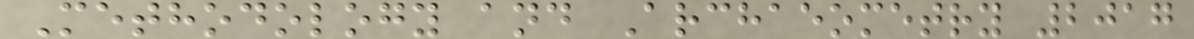Methodology and Archaeometry 2017
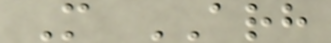M ARH
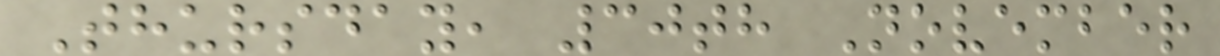Thursday, 30th November
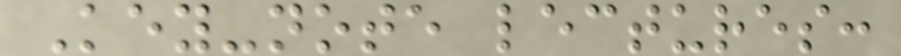Key-note lectures:
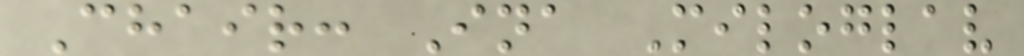Chair: Ina Miloglav
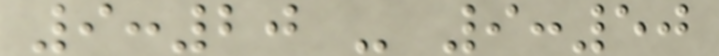9:20 - 9:50
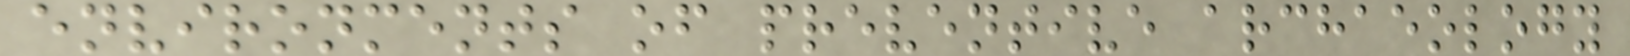environments of preventive archaeology
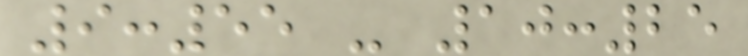9:55 - 10:25
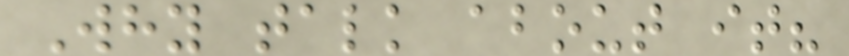Why talk about it?
